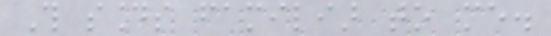This sounds familiar to me.
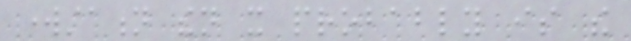workstation then it probably is the
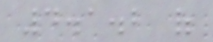4.1.2 of
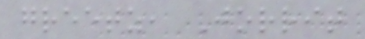greetz, Jorrit
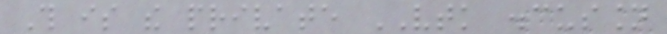This is the private VTK discussion
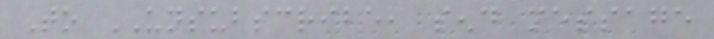To UNSUBSCRIBE, send message
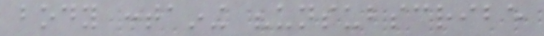body containing "unsubscribe
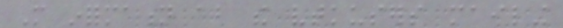More information about the vtkusers mailing
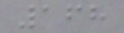168
